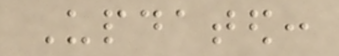Updated:
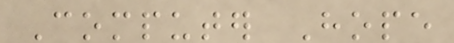Computer Hope
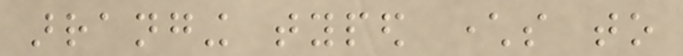arranging typed characters to
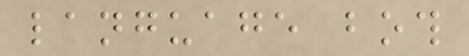language both
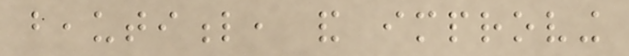beautiful, and improving
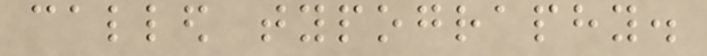called typography.
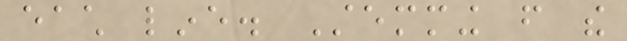each line. Stemming from the
